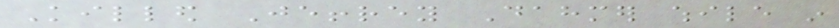Killed Jeffrey Dahmer while in
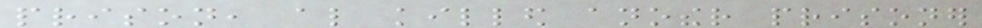prison, also killed another prisoner
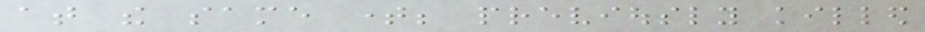at the same time; previously killed
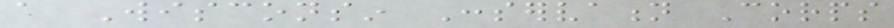a Wisconsin Conservation Corps
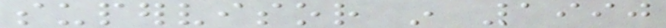supervisor in 1990
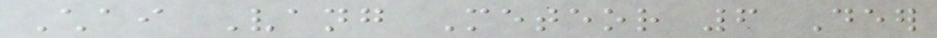Chai Vang Meteor 6 Deer
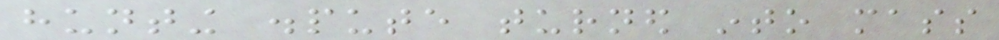hunting dispute turned into mass
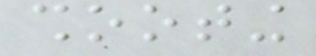shooting
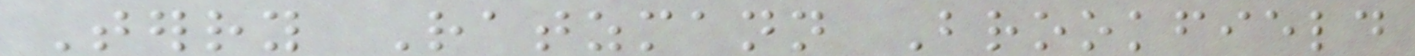Terry Ratzmann Brookfield
